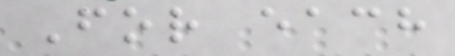For each
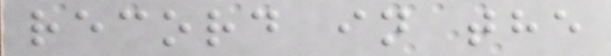record in the
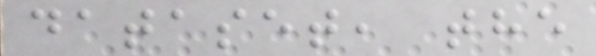dataset, the
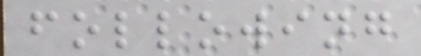following
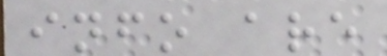info are
